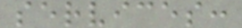services:
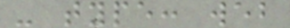- type: web
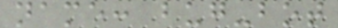name: bug-bot
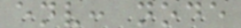env: node
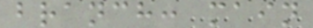branch: main
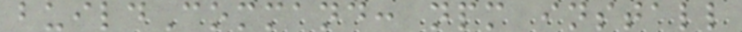buildCommand: npm install
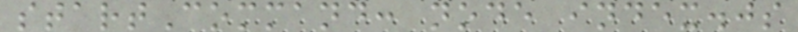startCommand: node index.js
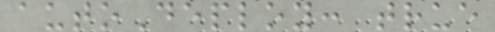autoDeploy: true
